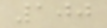100
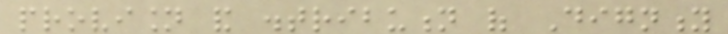provision and distribution of Dignity
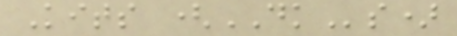Kits (DKs)
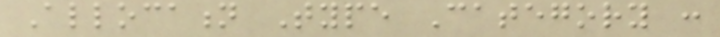Allocation Type Category :
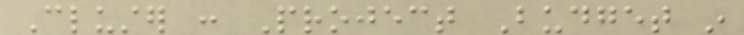Cluster : Project Budget in
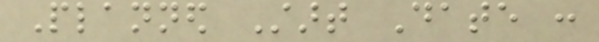Planned Start Date :
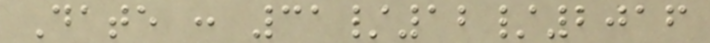Date : 31/12/2016
